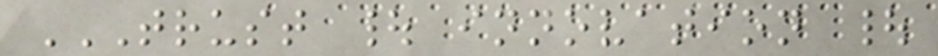TRUST | INNOVATION |
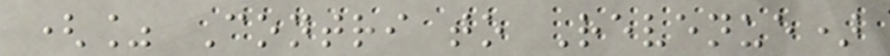(% Contri to Revenue)
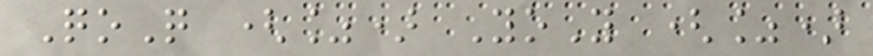QoQ (%) YoY (%)
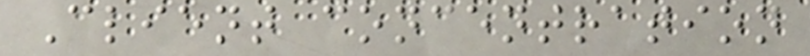Client concentration
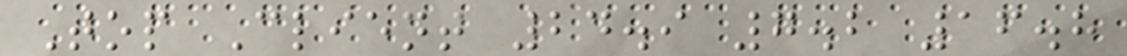Top Client 24.9 7.2 16.8
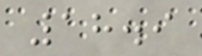18.9
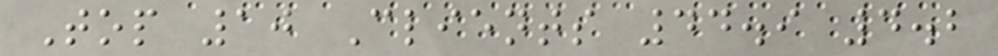Top 10 Clients 44.9 4.2
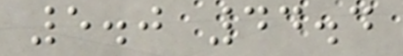5.0 44.4
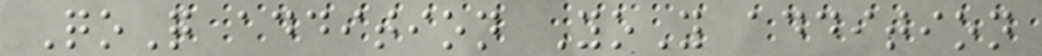QoQ addition YoY addition
